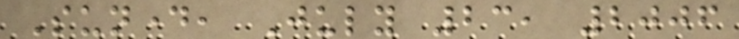Sunday, July 23, 2006
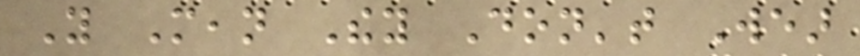You Mean They Don't Wear
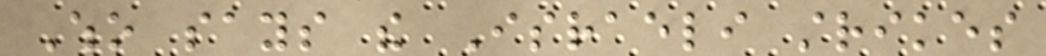Who says the Israeli strikes
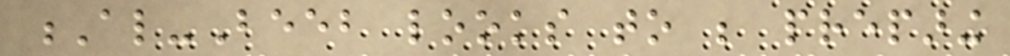Al-Beeb looks to be preparing
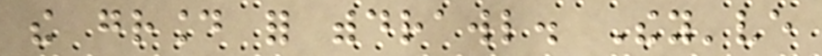the ground for withdrawl. They've
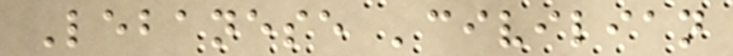Lebanese 'civilian
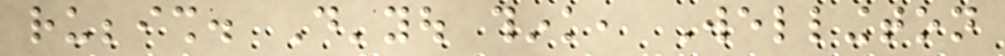rubbish. D'you think, Wellington
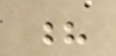?
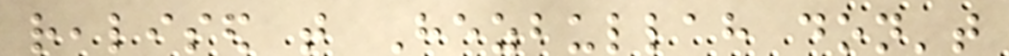realised that Hezbullah don't
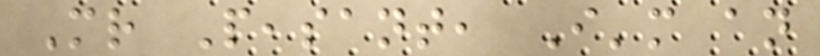Mr Peasant, I'm an
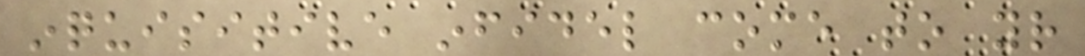inquisitive infidel come to your
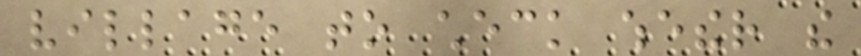village to check whether the
